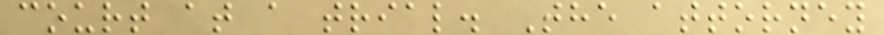court at a trial. The attorney
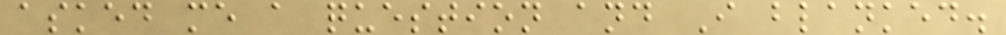asked me a question and I blanked.
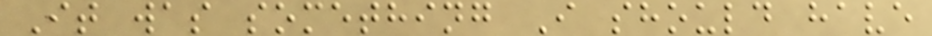It was something I should have
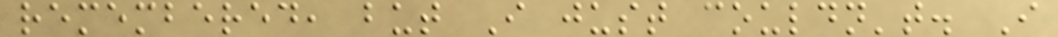remembered, but I just couldn't. I
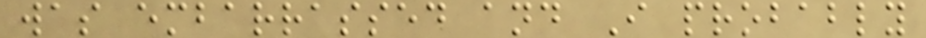was embarrassed and I probably
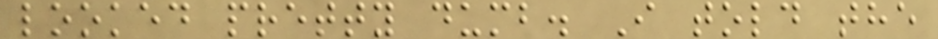looked pretty dumb. I told the
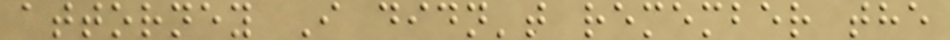attorney I didn't remember the
